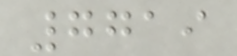7719
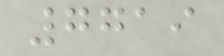7719
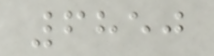6850
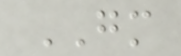GM
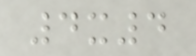4x4
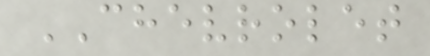CHEVROLET
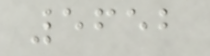5652
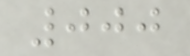000
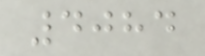4084
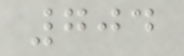704
